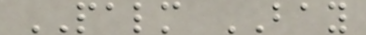PALM BAY
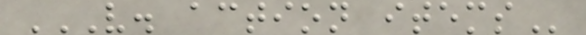V. ACTION ITEMS
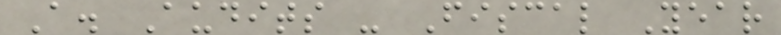A. Audits - Fiscal Year
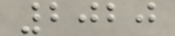2020
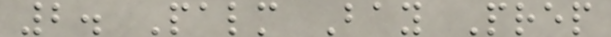2. Palm Bay Prep
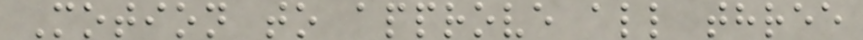Motion to approve all three
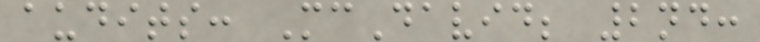audits: McDavid; 2nd:
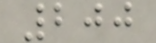200
